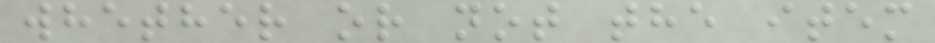whether or not the item
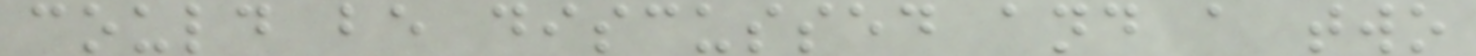could be discussed and a two
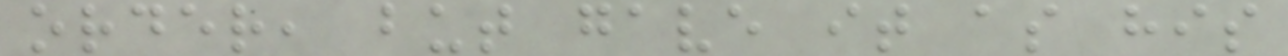order, but gave it as his
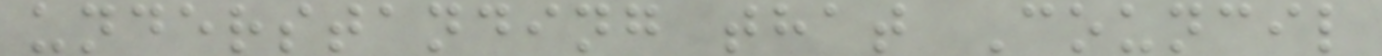understanding that Council
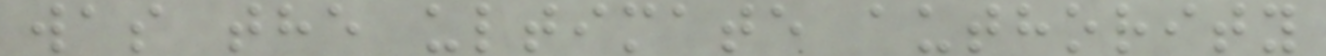was the ultimate authority
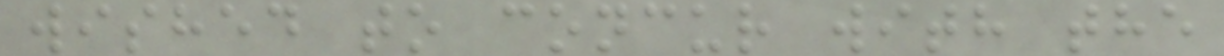wished to concur with the
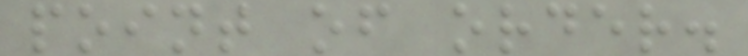point of order.
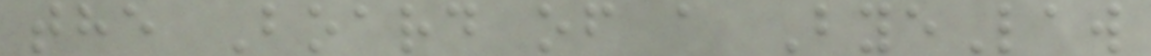the Board of a ByeLaw
